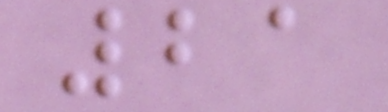21
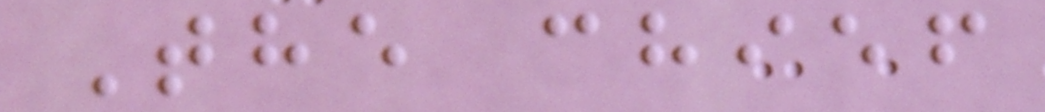The chief
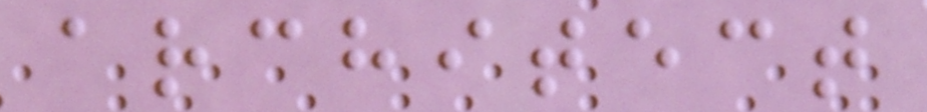architect
